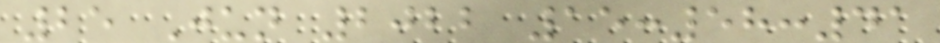25 Jun 2022 15:58:41
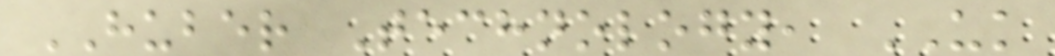HUBER Technology, UK
